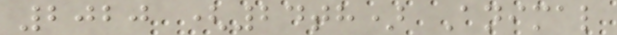2020 (24th) Animal
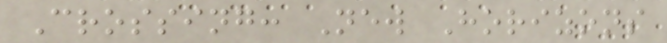Crossing: New Horizons
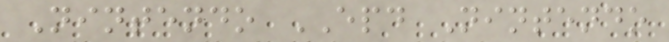Nintendo EPD Nintendo
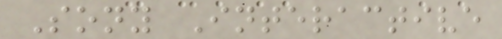Sony Interactive
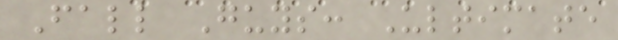Fall Guys: Ultimate
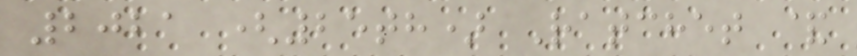2021 (25th) Ratchet &
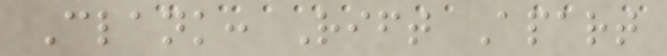Clank: Rift Apart
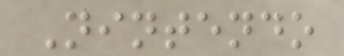Nintendo
